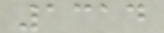1314
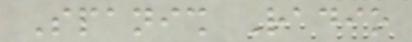Spanish Radio
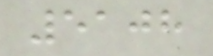5108
